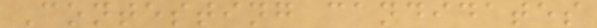Contesting candidates
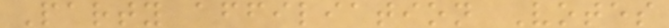Party affiliation Votes
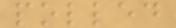polled
